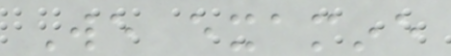We examine
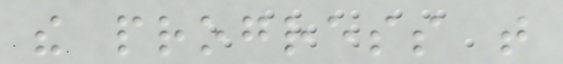the progress that
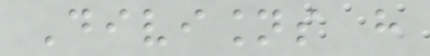Divisions have
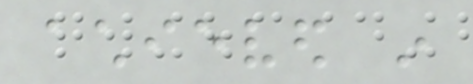achieved in
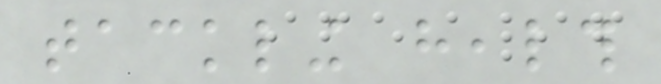tackling health
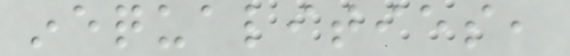inequalities,
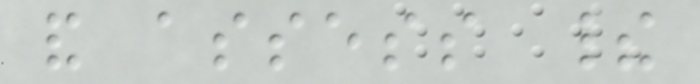and assess their
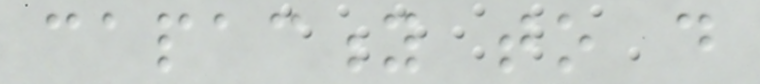capacity to do
